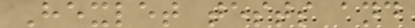Hexlet tests and
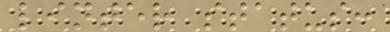linter status:
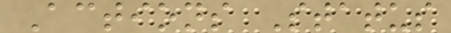Actions Status
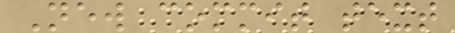New commit text
